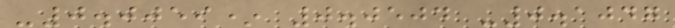-0.0059* 0.0504 -0.1047
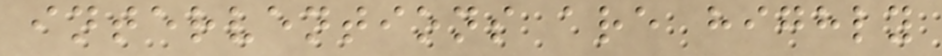interventions are highly
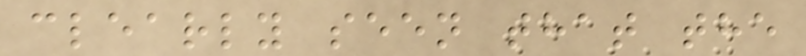clearly seen that the
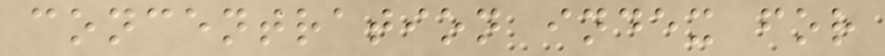concentration index for
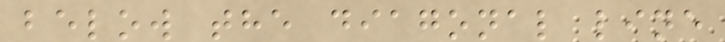below the diagonal line
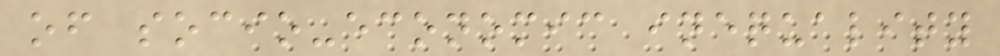of socio-economic inequality
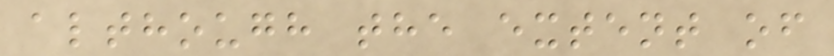although the extent of
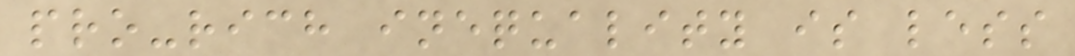pro-rich inequality is less
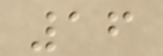16
